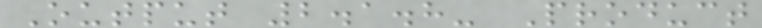Output 2.1.8- Product
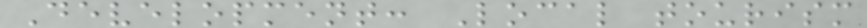Development: Local tourism
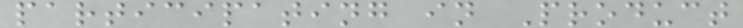participating in Product
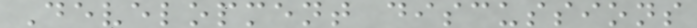Development discussions
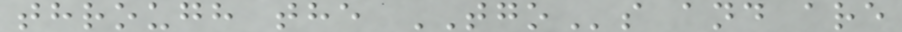through the TGOs and are
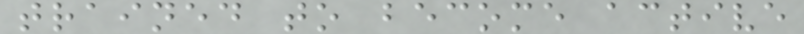trained to become active
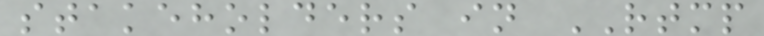stakeholders in RTMP
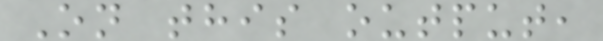On this output,
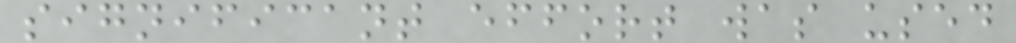significant effort was used
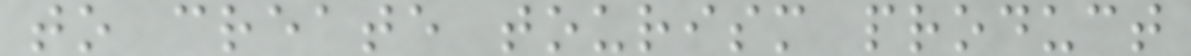to create tourism product
